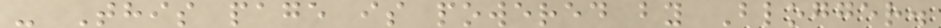- This page is powered by Blogger.
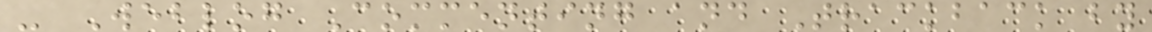- Weblog Commenting and Trackback by
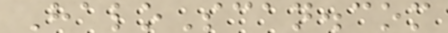HaloScan.com
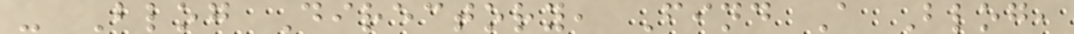- Blog Directory, Find A Blog,
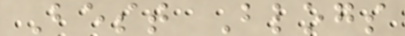Best Blogs
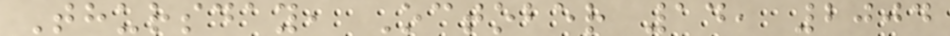Thursday, October 14, 2004
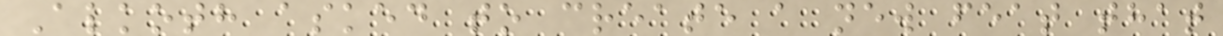Alkoth asked to create a new feat that
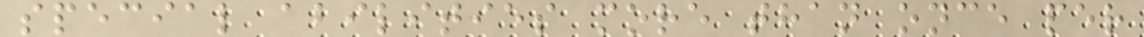special abilities more than once per
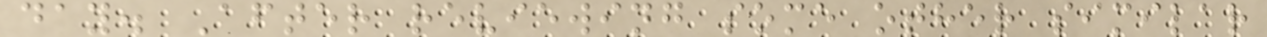day. After reviewing some other similar
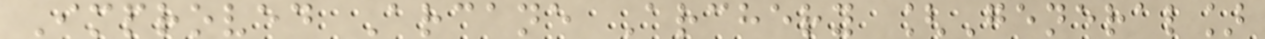Improved Arcane Archery [General]
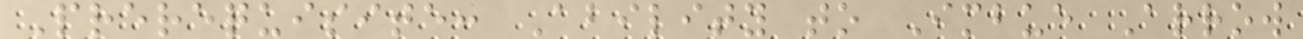Prerequisite: Ability to Imbue Arrow
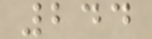244
